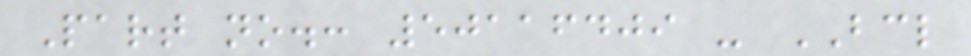Part no.: 50116409 - BCL
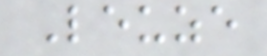Leuze
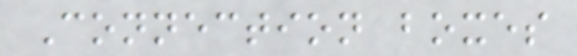Connection boxes
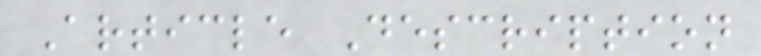Article Description
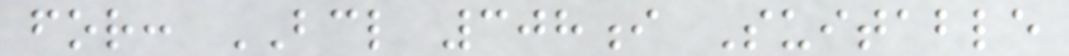for: BCL 308i Suitable
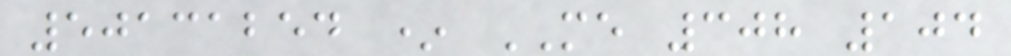50131254 * ME 308 104
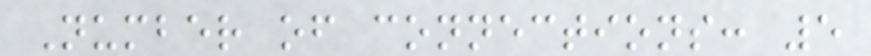Number of connections: 5
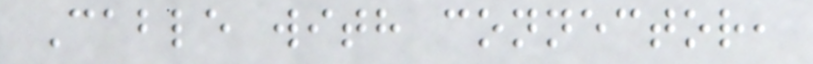Cable with connector,
